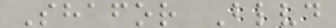Shafor Blvd
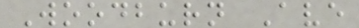Woodburn Ave
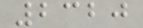2320
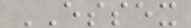ESSEX
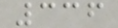336
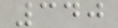340
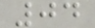04
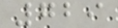729
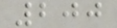200
